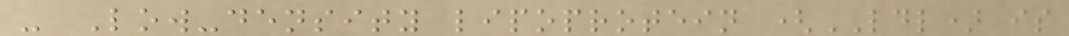- Low-density lipoprotein (LDL) is
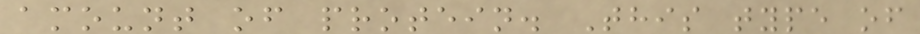amount of protein. This type of
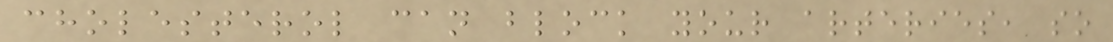cholesterol can block your arteries, so
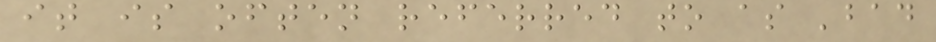it is often referred to as 'bad
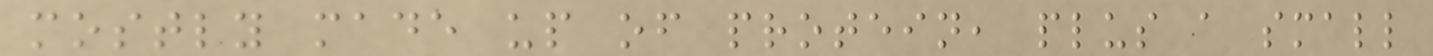mostly made up of protein, plus a small
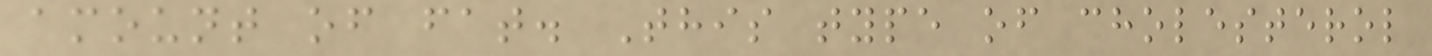amount of fat. This type of cholesterol
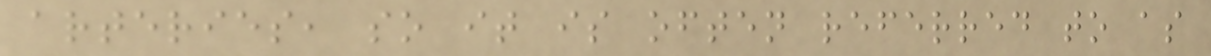arteries, so it is often referred to as
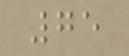75
